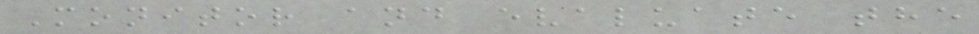Monitor and evaluate the
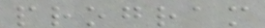program
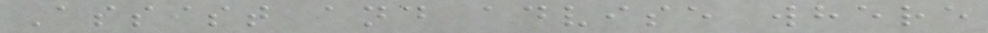Assist and advise where
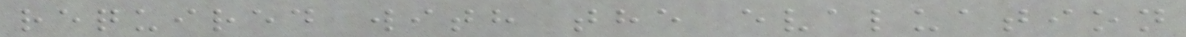required with the evaluation
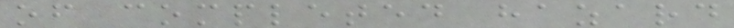of completed hazard
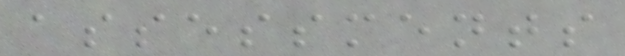assessments
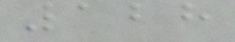128
